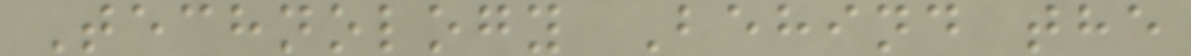Technology Behind the
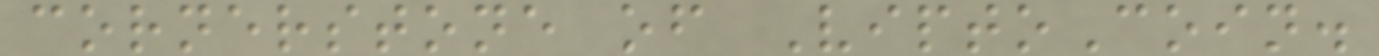cornerstone of ViptoCoin.
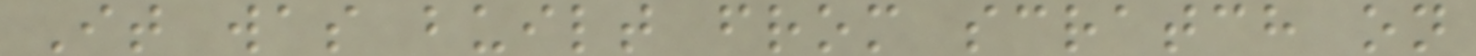It was built from scratch on
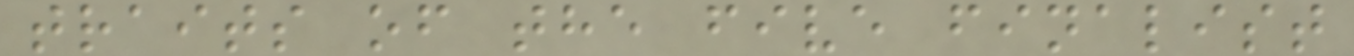traits of the five finalist
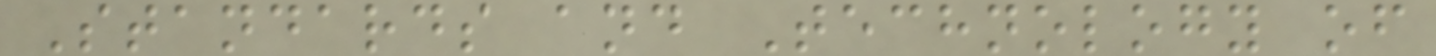Standards and Technology of
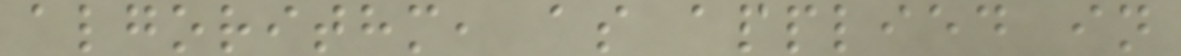algorithm, as applied in
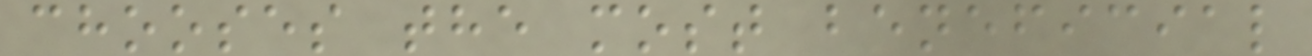chooses the most beneficial
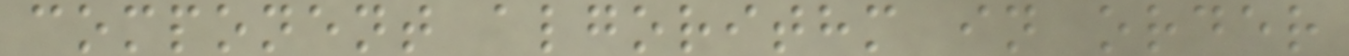component algorithm in order
